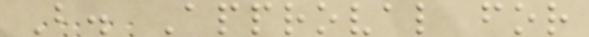B. Approval for
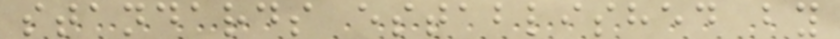standards established by
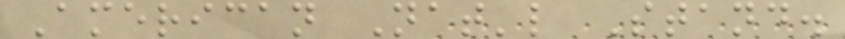American Nat'l Stand.
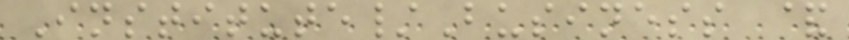Institute/Business &
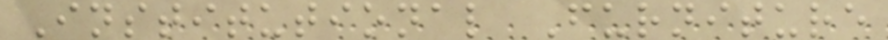Institutional Furniture
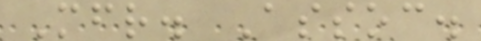Mfr. Assoc.
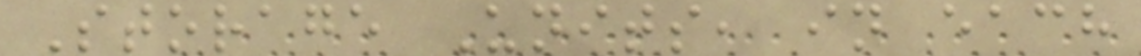Storage Units, in each
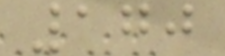170
